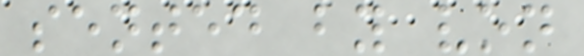sented by von
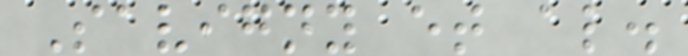Savigny et al.
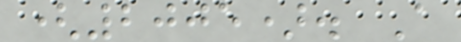(2005). A
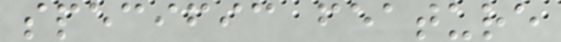specific feature
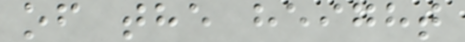of the height
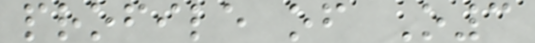profile of O3
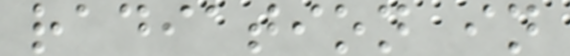radiation in
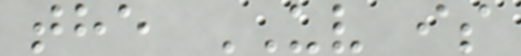the UV is
